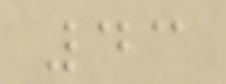43
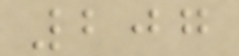207
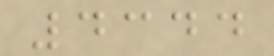4344
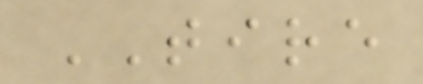TIRE
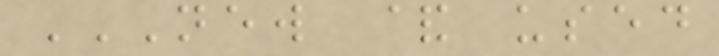NEW & USED
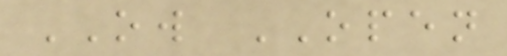OW OPEN
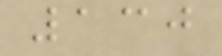130
